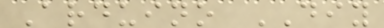Arduino DIY
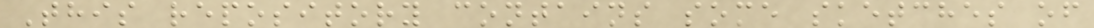This repository contains some sketches of
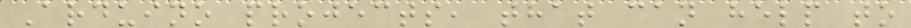Arduino projects, that can help to
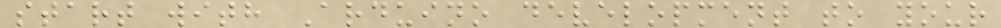start with Arduino development to your
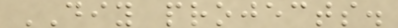DIY projects.
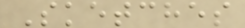Sketches
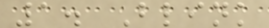1. Blink
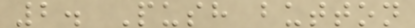2. Push button
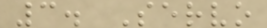3. Servo
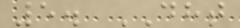5. DHT
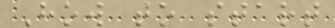How to start
